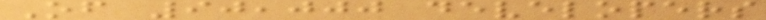Of 90,000 developers
